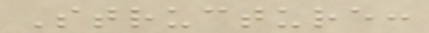Structure:
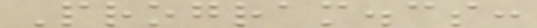Program.cs:
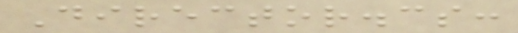Director.cs:
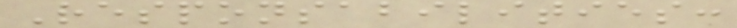Responsabilities:
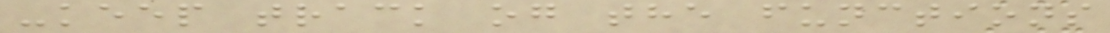-keep track og the functions
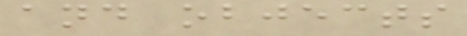and objects
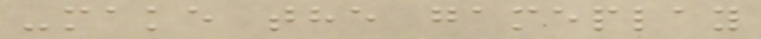-make the gameplay
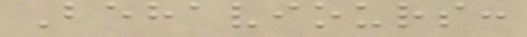Behaviours:
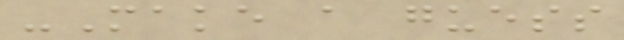-Make a guess
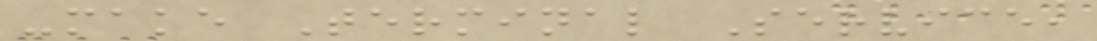-make Terminal Service,
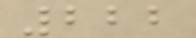222
